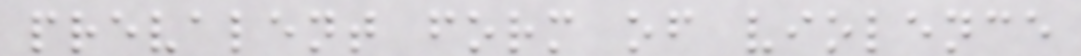prevalent form of violence
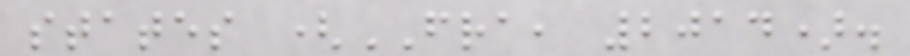states (FRA, 2014).
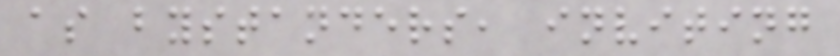as bystanders, inviting
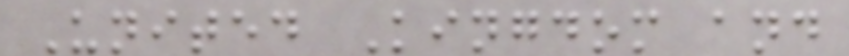United Kingdom and
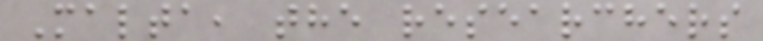Malta, the researchers
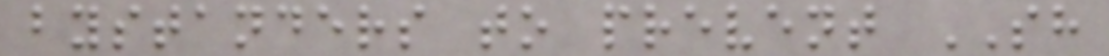bystanders to prevent SH
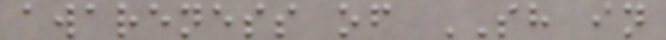awareness of SH in
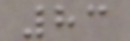83
